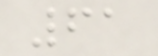61
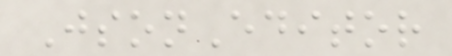JsonEditor
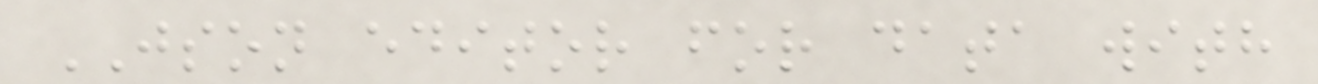JSON editor for data with
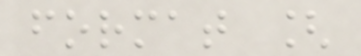format [
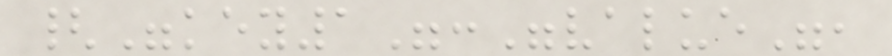{"key1":"value",
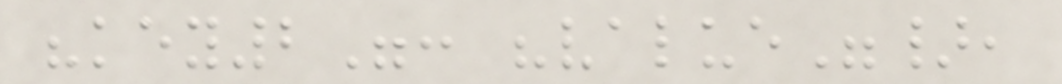"key2": "value"},
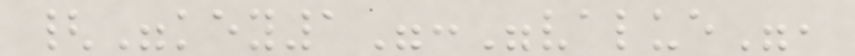{"key1":"value",
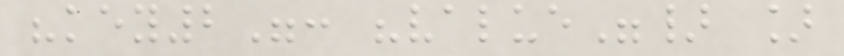"key2": "value"} ]
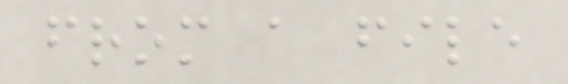from a file
